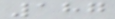187
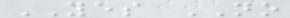YES NO
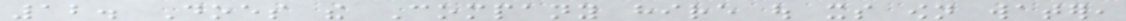12. Does the Company hire out its own water,
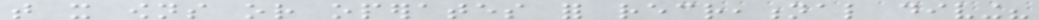that it owns or operates for recreational diving?
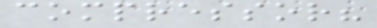compressor?
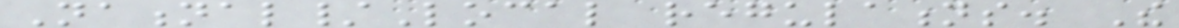National/Local regulations. The
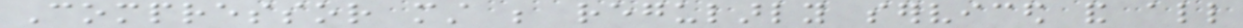Compressor must be regularly serviced and all
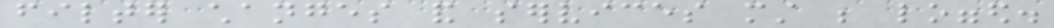filter changes and services must be logged.
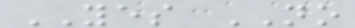YES NO
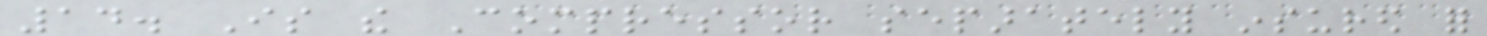14. Is the Compressor separately insured for
